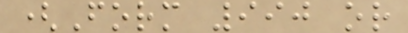(Form 990 or
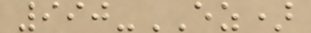990-EZ)
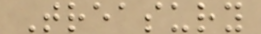Treasury
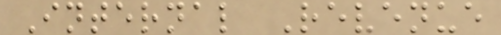Internal Revenue
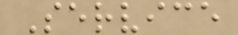Service
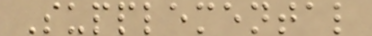Supplemental
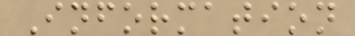Information
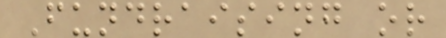Fundraising or
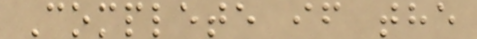Complete if the
